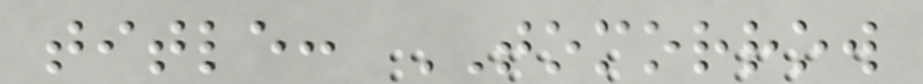title: TOMORROW
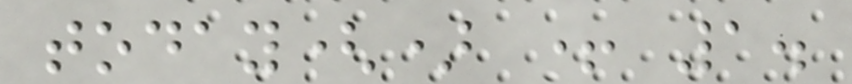today() + 1.
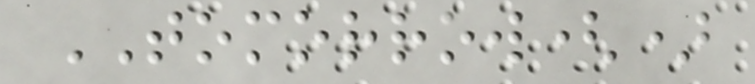TOMORROW()
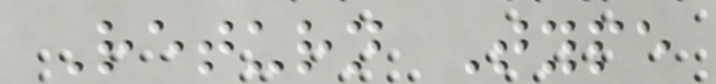Return Type
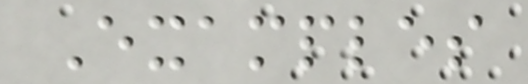Examples
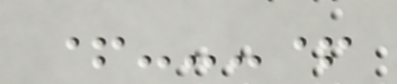+---+
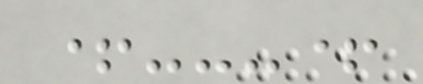+---+
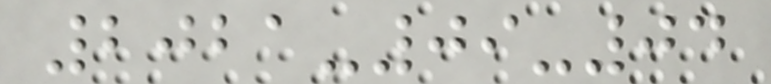2021-09-04
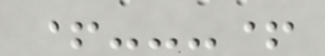+---+
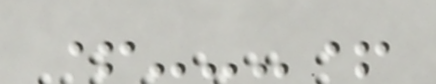+---+
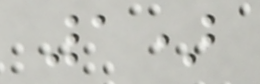1)
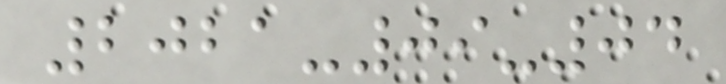2021-09-04
